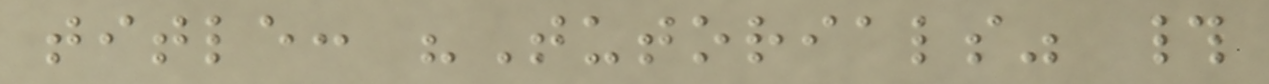title: "Tutorials" #
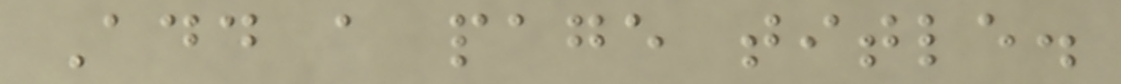Add a page title.
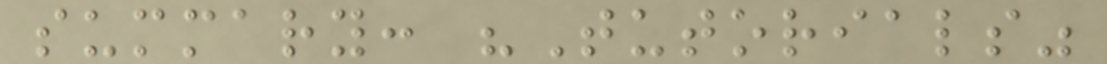summary: "Tutorials"
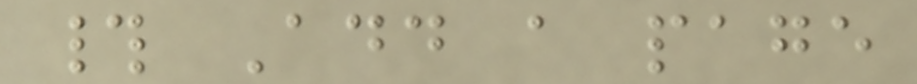# Add a page
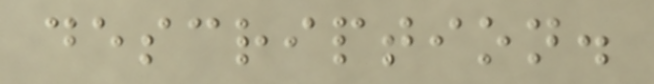description.
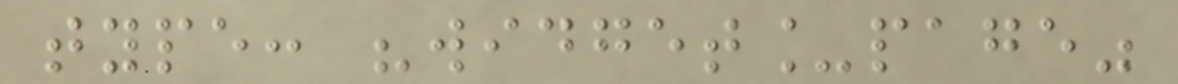type: "widget_page"
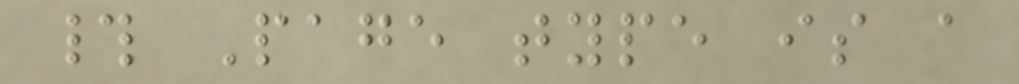# Page type is a
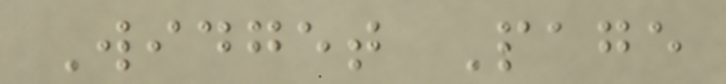Widget Page
